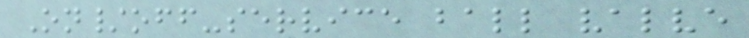On/off-service ball valve
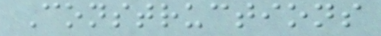Constructions
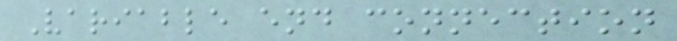Variable end connection
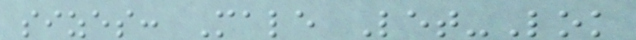sizes: Male Let-Lok
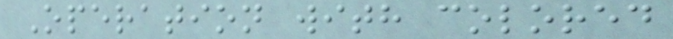Operation with colored
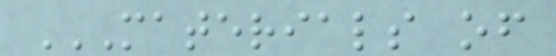MATERIALS OF
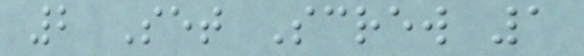2 Set Screw 1
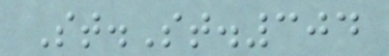St.St.304
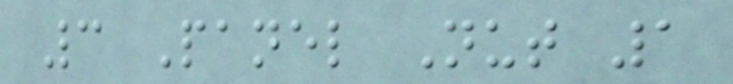3 Panel Nut 1
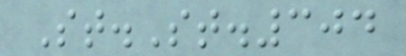St.St.304
